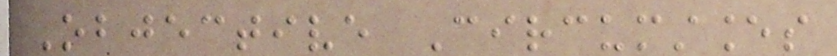Objective Circumstances
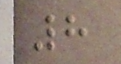8
